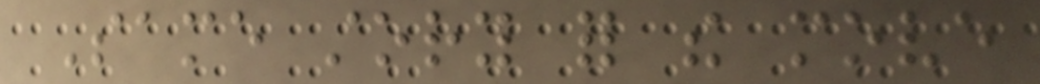Same story for the move
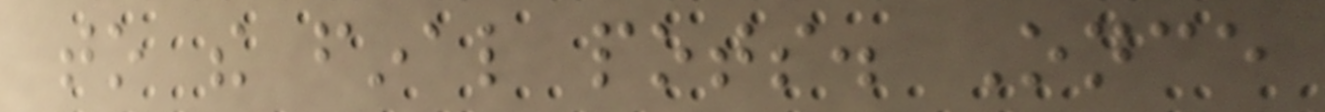to the final pots. Once
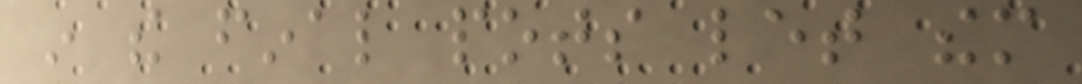in the final pots let them
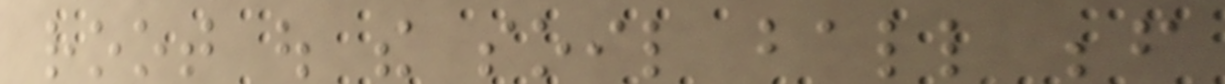root out the soil ball before
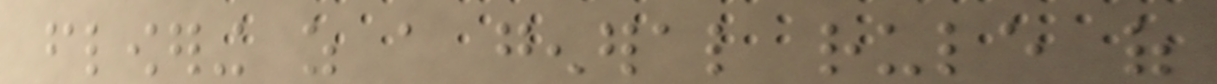flowering as a general rule of
